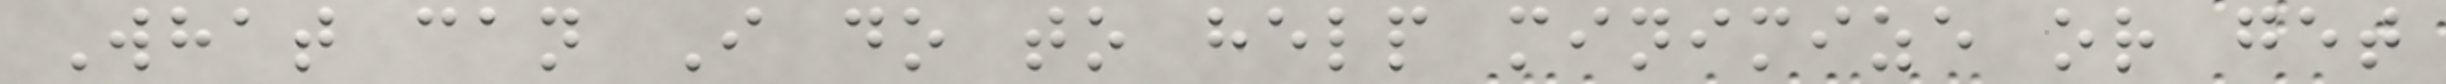What can I do to help minimize or get
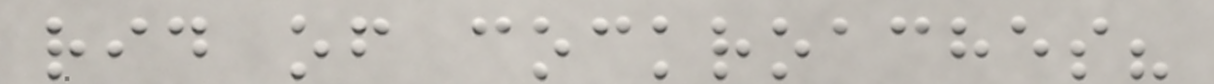rid of cockroaches?
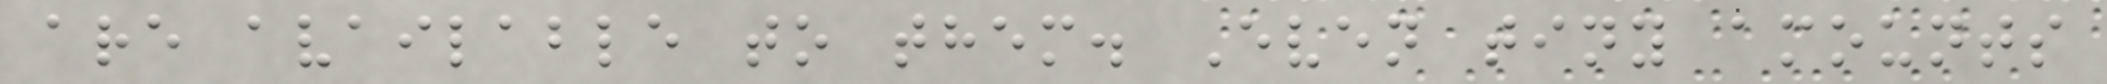are available to them. Even tiny amounts
